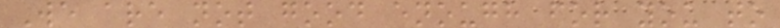We are not good enough for you to
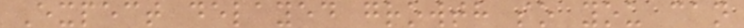Expect delayed growth so you can
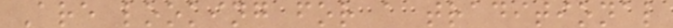Are looking for a traditional
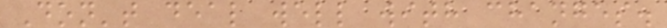Don't deal well with changes.
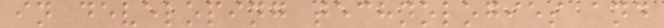in developing technologies and
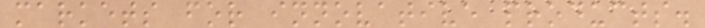markets for innovative products.
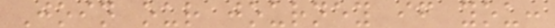Join our journey if you:
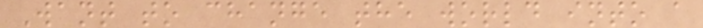Want to change the world into a
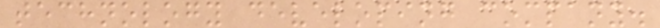technology developing company.
